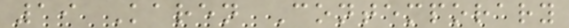19 Karen Contemporary
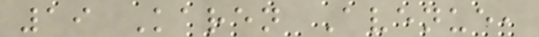19 Karen Avenue,
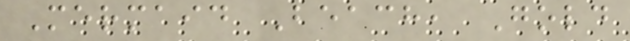Mermaid Beach, Gold
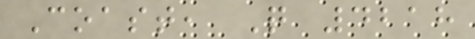Coast, Q 4218
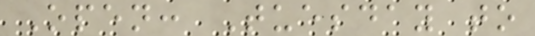Open: Tuesday to
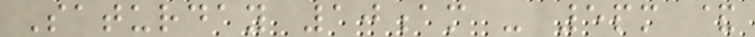Saturday 10am - 5pm &
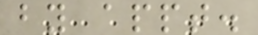by appt.
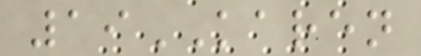19KAREN
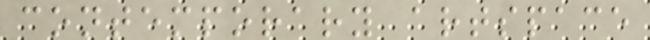contemporary artspace
